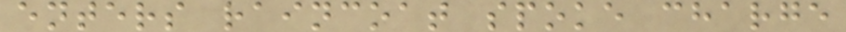enters raincoat spoke charge
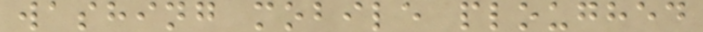washing mobile ploughed
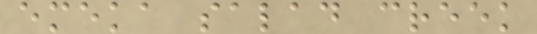emeka salad creek
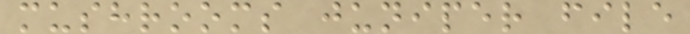mushrooms juniper file
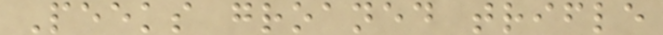Peeks groaned trifle
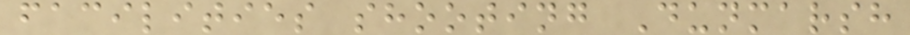facilities shooting Dunmarsh
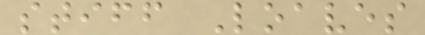stiff Loaves
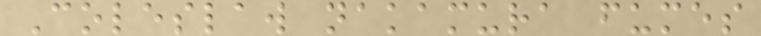Coleslaw nakamura fumes
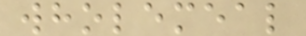wholemeal
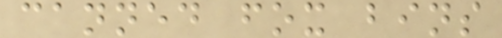canned fox bins
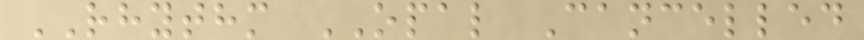RHYTHM OPAL Cancelled
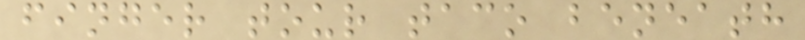finger tour taco beneath
